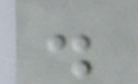.
